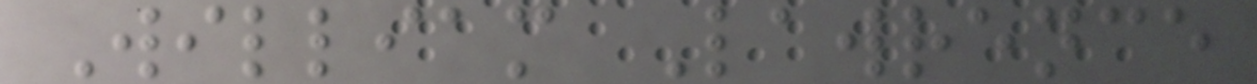William Lawrence
